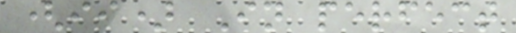(ii) In perfect
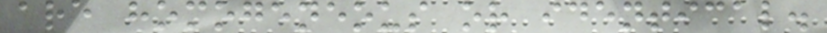are homogeneous or identical.
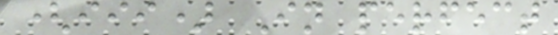(iii) In perfect
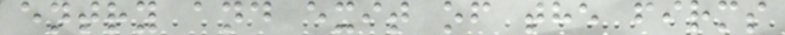entry and exit of the firms
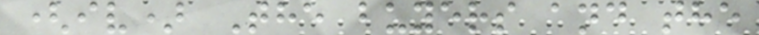(iv) The buyers and the
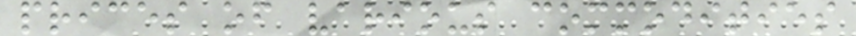prices of various commodities
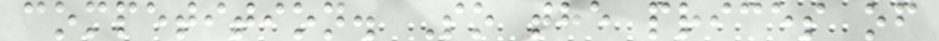competition. So the prices of
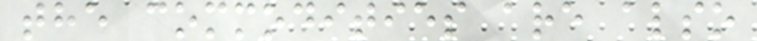the commodities are also
